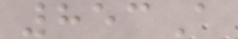853A
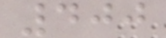400
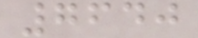7640
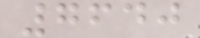7640
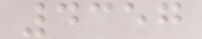4357
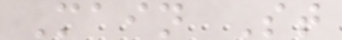Main St
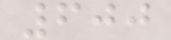600
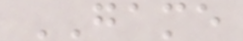GAME
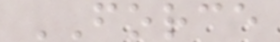FORCE
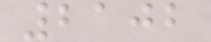2102
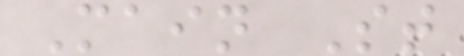Main St
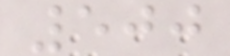500
